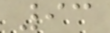93
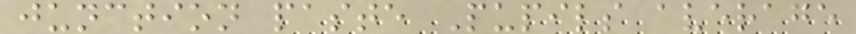junction paste Pupils average
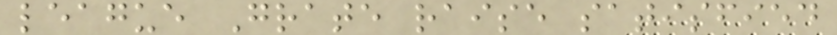league Grate raise satisfied
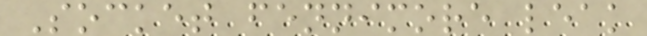Socket fennimore leak
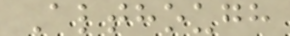Although
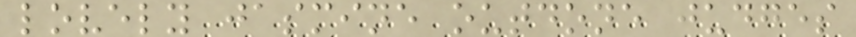lovely jasmine outdone judges
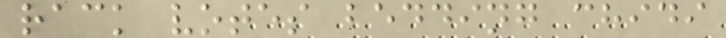rack votes bedding chidi
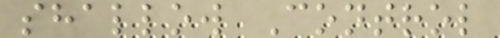shallow Control
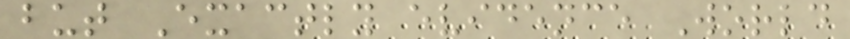but Exactly evidence World
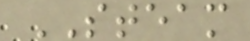STEAM
